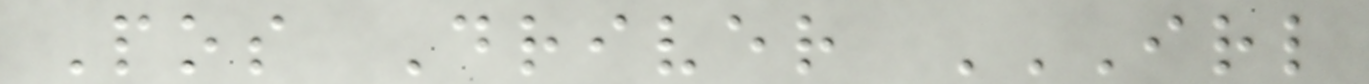Pos Driver IRL
